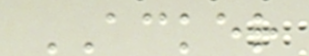ACKER
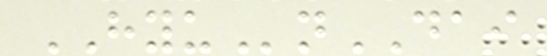HYUnDAI
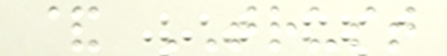& TRUST
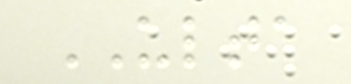ULTA
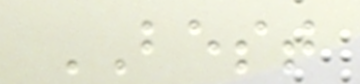BEST
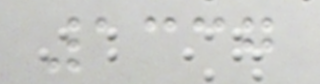1337
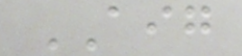AIG
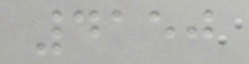4150
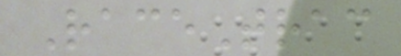RaceTrac
